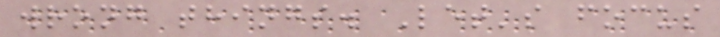wrong things. Let's focus
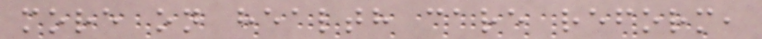more on health care reform,
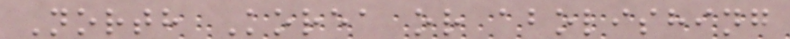North Korea or abolishing
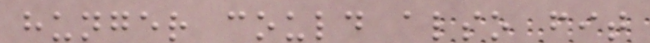hunger could also fit
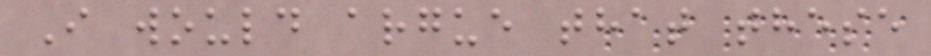I would argue that these
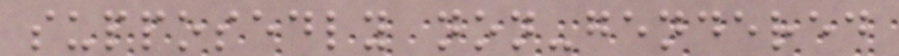supposedly non-gendered
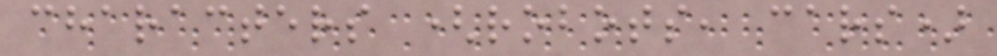characters (robots, cars)
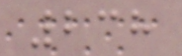238
